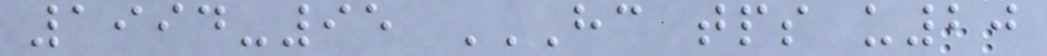1994-95 HC TPS U20
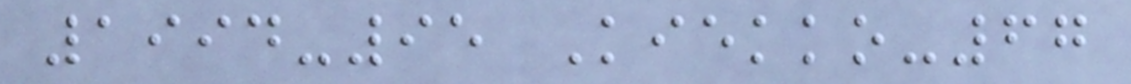1994-95 Kiekko-67
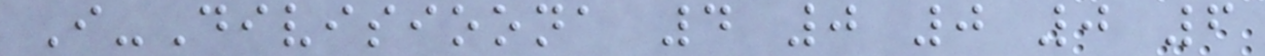I-Divisioona 4 0 0 0 6
